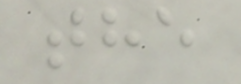the
